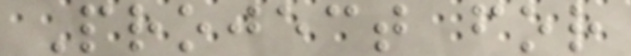Project for
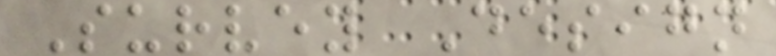Survey Design
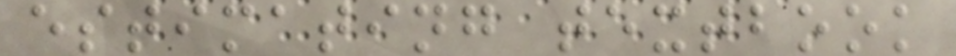estimating textbook
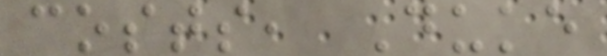costs, Duke
